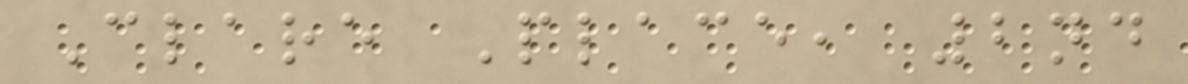Clare Place, 2nd
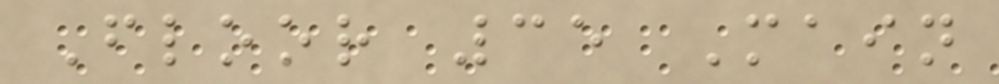Floor 35 Main
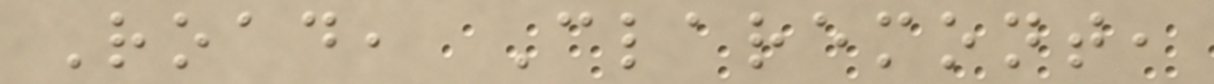Road, Claremont,
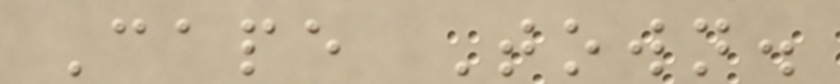Cape Town.
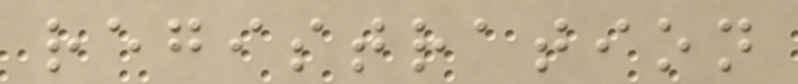registration
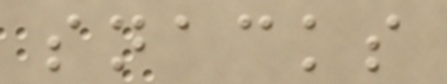snacks
